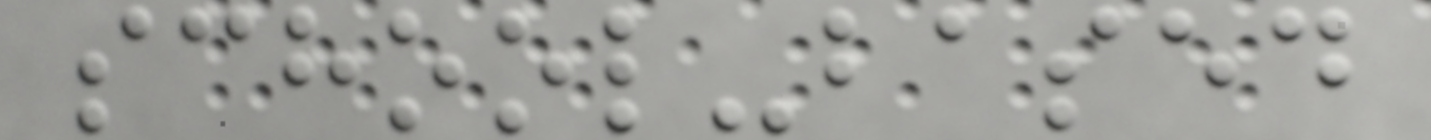school-based
